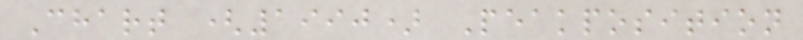Chart (1990) Peakposition
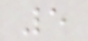5
